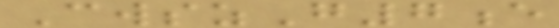CwszG7e
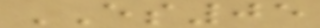ES05
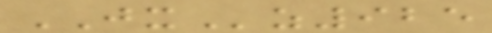JXz925
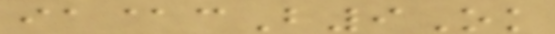ia@cB9Ok
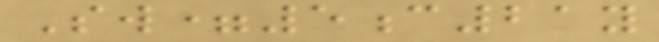Sw=5c21y
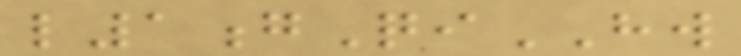l1gQiHW
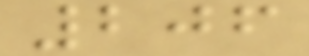206
